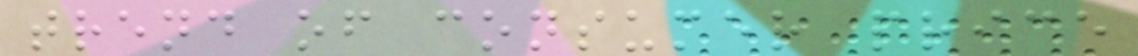trend of consumer price
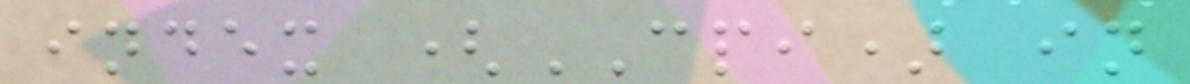index (CPI) in
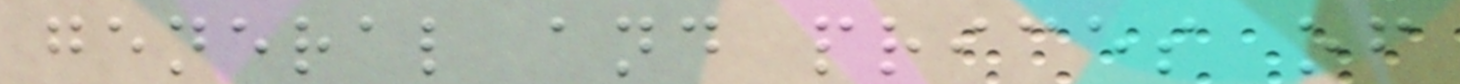general and prices of
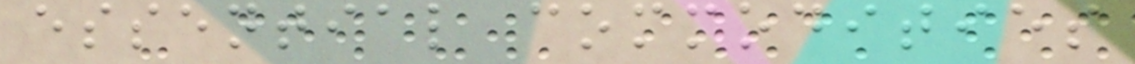essential commodities
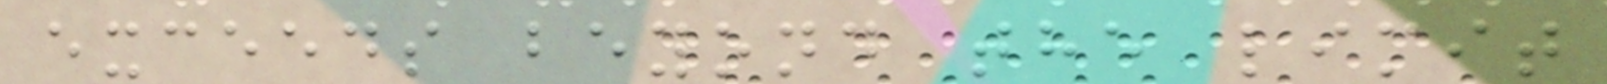exceeds beyond the limit
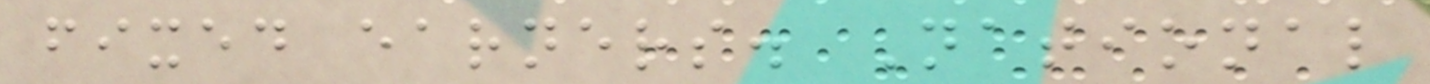fixed earners. National
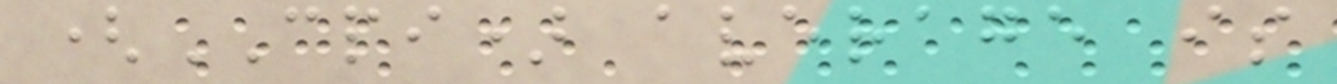(CPI) average is
